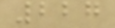227
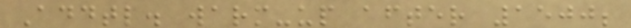Addtl. warm-up after 1500;
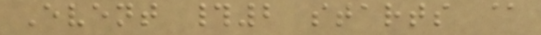Event #2 starts @
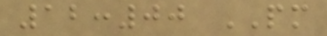12:00 PM
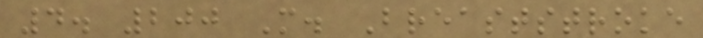4. 200 M. Breaststroke
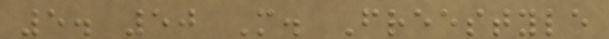5. 50 M. Freestyle
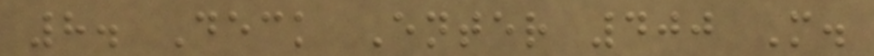8. Deck Enter 400 M.
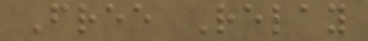Free Relay
